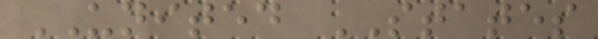UNITED STATES
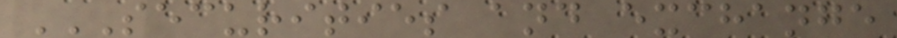SECURITIES AND EXCHANGE
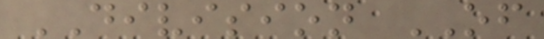DIVISION OF
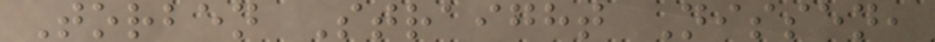Torben Straight Nissen,
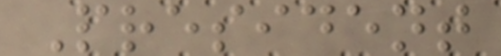President
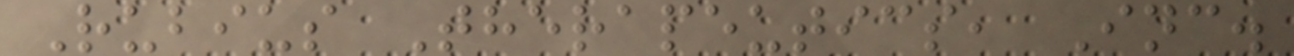Rubius Therapeutics, Inc.
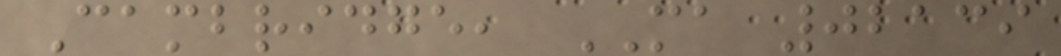Cambridge, MA 02139
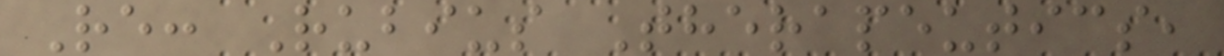Re: Rubius Therapeutics,
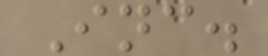Inc.
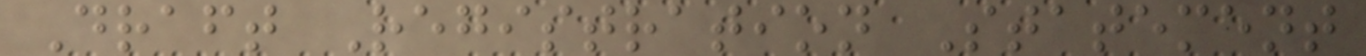Draft Registration Statement
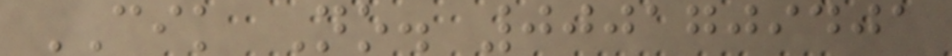CIK No. 0001709401
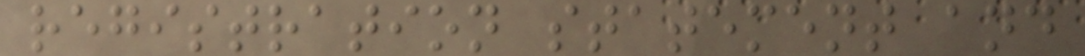registration statement and
